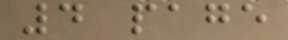4 page
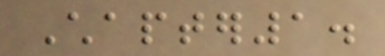Chapter1.
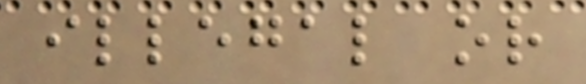illegal or
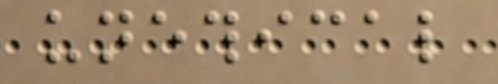unethical
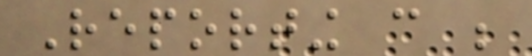Reporting can be
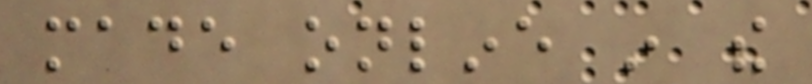made online in the
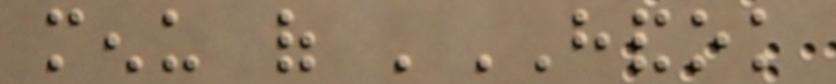menu of 'HANDOK
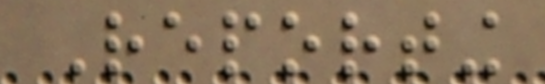Reporting
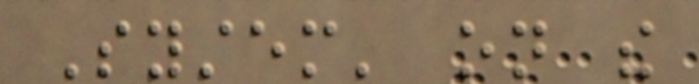System' on the
